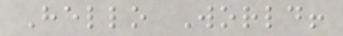Hello World!
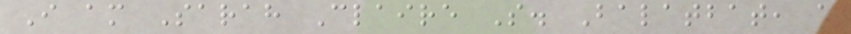I am Sarah Claire S. Balatbat, a
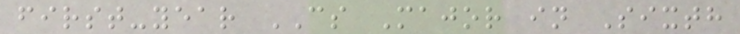first-year CS Major in Sixth
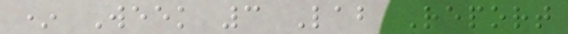* Week 3 Lab Report
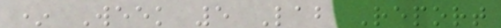* Week 5 Lab Report
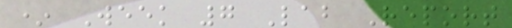* Week 7 Lab Report
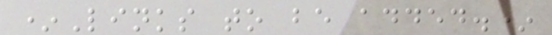*Links to be added.*
